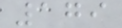179
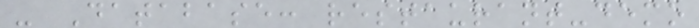- Database: restaurant-demo
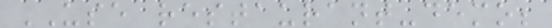USE restaurant-demo;
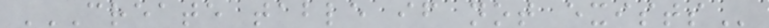CREATE TABLE IF NOT EXISTS
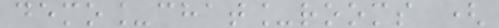demo_chat_rooms (
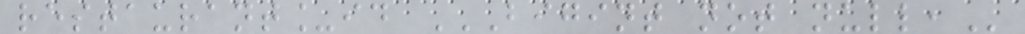restaurant_id BIGINT NOT NULL,
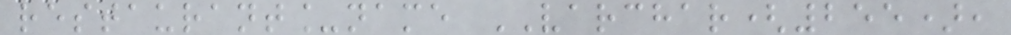restaurant_name VARCHAR(255),
